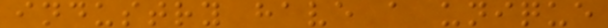industry have a unique
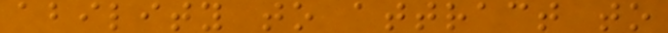ability to attract to
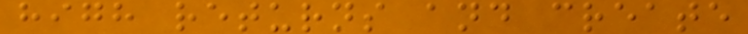high returns and create
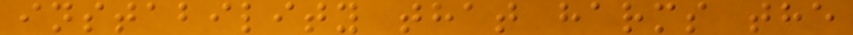instability that harms the
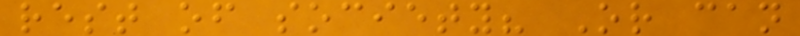rest of society? Or can
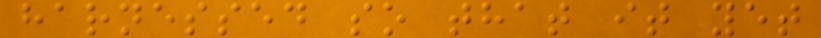harnessed so that it yet
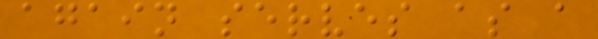again serves as a
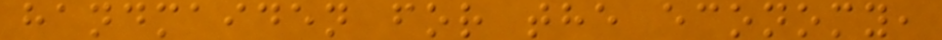handmaiden for the economy,
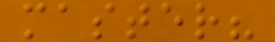master?
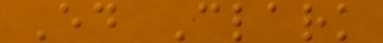Ed Clark
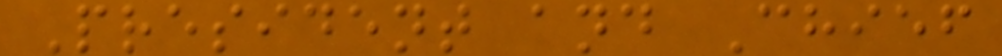President and Chief
